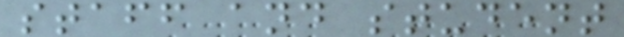staff and student
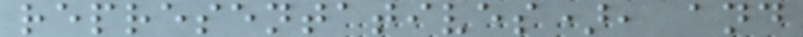representatives), and
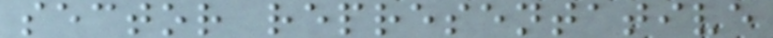sector representative
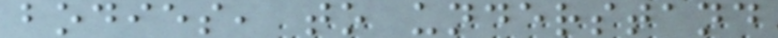bodies, to understand
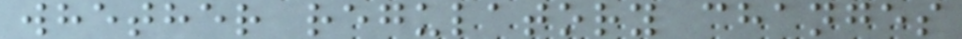whether regulatory changes
